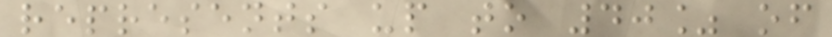represents up to 40% of
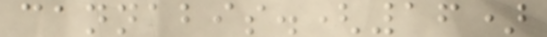cannabis.(16)
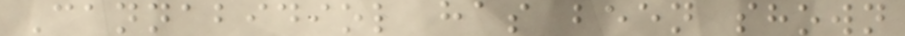Cannabidiol has been shown
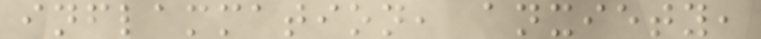inflammation, anxiety,
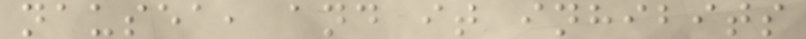nausea, and it inhibits
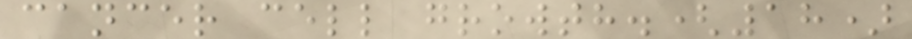cancer cell growth.(18)
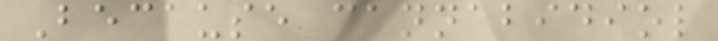Because cannabidiol
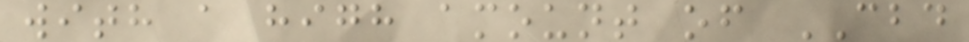with a high amount of CBD
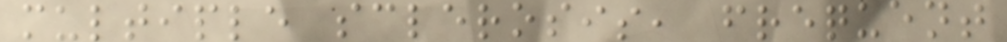multiple sclerosis, frequent
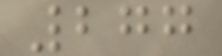277
